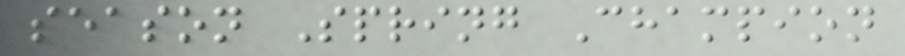season Spring Champion
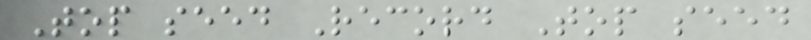Top seed Record Top seed
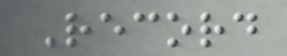Record
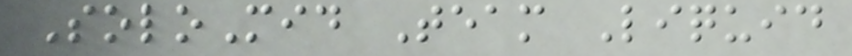SoloMid Team Liquid
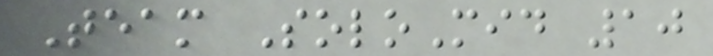Team SoloMid 10
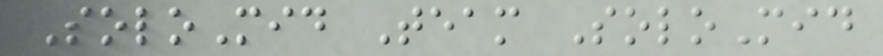SoloMid Team SoloMid
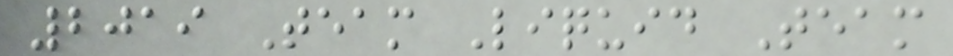2019 Team Liquid Team
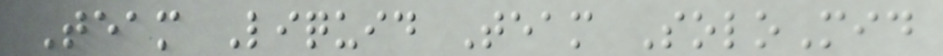Team Liquid Team SoloMid
